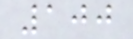100
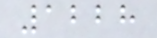1228
